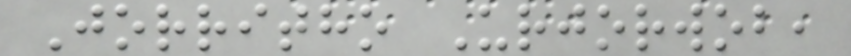Jorritho Urjorwob,
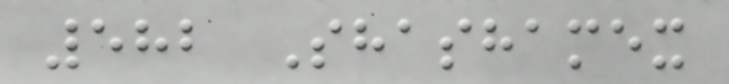582 Shashamex
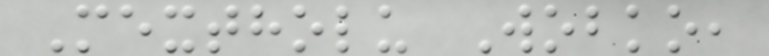Mextholu Wobko,
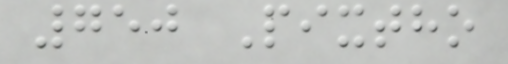750 Pixtho
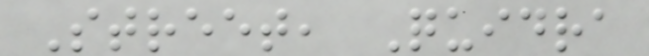Street, Quidra
